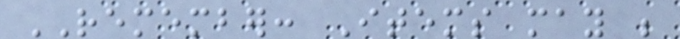REMEMBER: Items may be
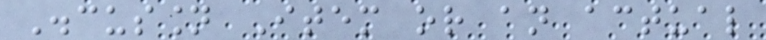Discussion Item or an actual
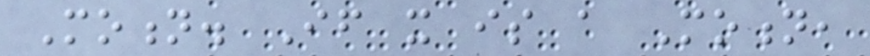Motion. If it is a Motion,
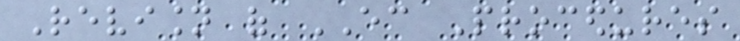Revision of EC Procedures
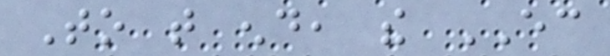To that end, the EC
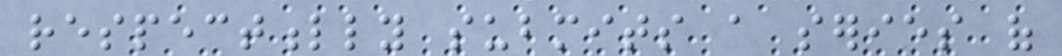respectfully submits a series of
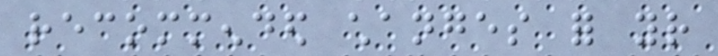recommended changes for your
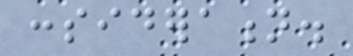consideration.
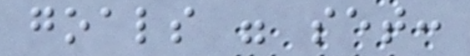goals were set:
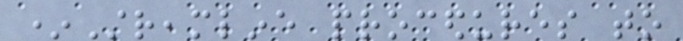*Streamline procedures to
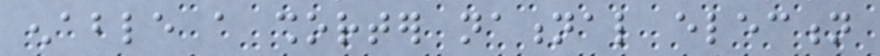enable a shorter national election
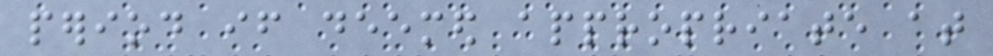period if deemed appropriate at
